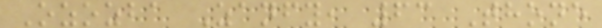Ozozba Zanfy, 63 Thone
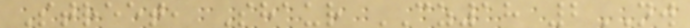Street, Shaur CZ18 2NW
